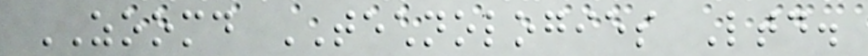ZOOMD TECHNOLOGIES Ltd.
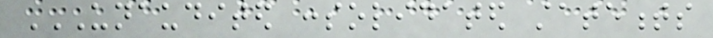UNAUDITED CONSOLIDATED STATEMENTS
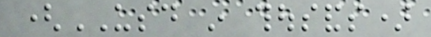(USD in thousands)
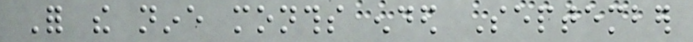For the nine months ended September
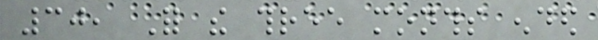30, For the three months ended
